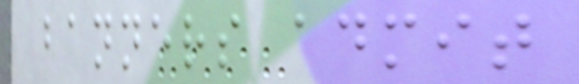banners admit
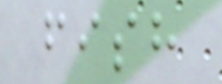fish
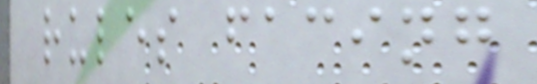rules facing
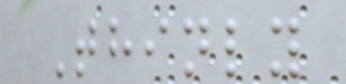Thinly
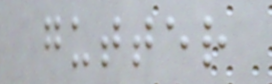gutter
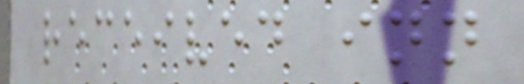received inn
